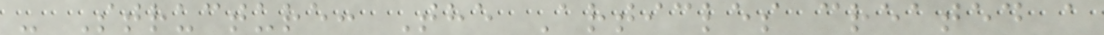- Structure: The Articles created a
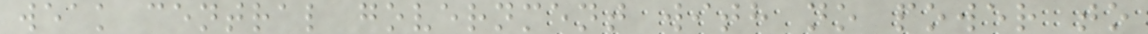weak central government with no power to
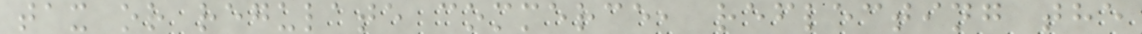tax or regulate commerce, reflecting the
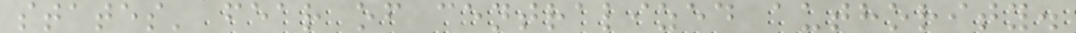states' fear of centralized authority.
